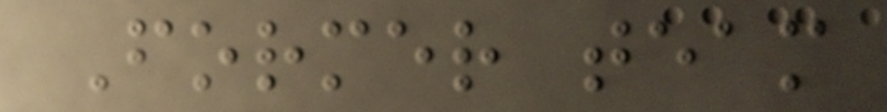Former team
